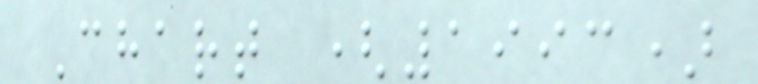Chart (1993)
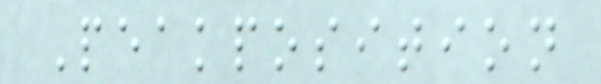Peakposition
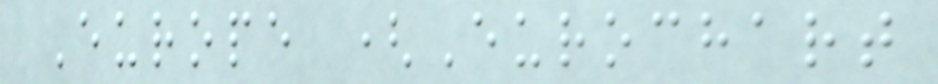Europe (Eurochart
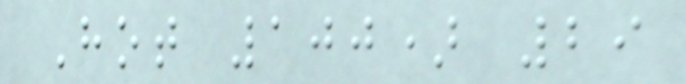Hot 100) 29
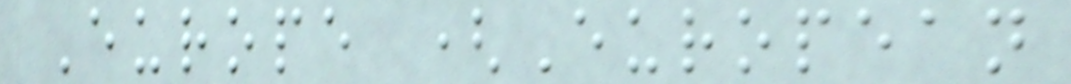Europe (European
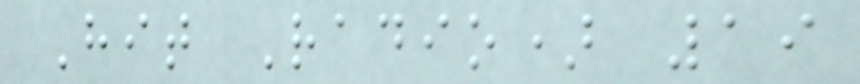Hit Radio) 19
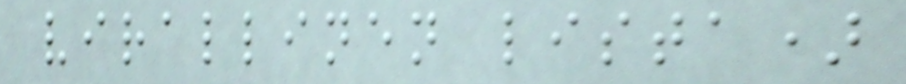virallinen lista)
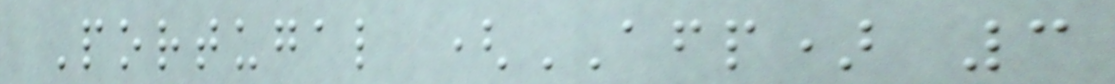Portugal (AFP) 3
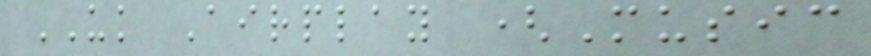UK Airplay (Music
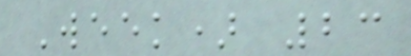Week) 23
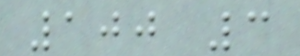100 3
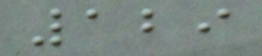129
